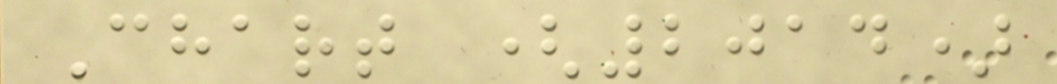Chart (2014)
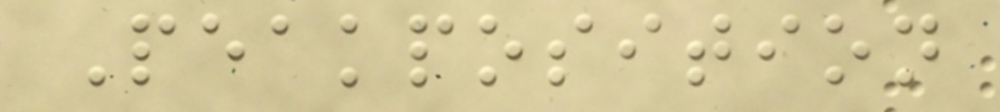Peakposition
